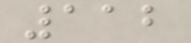112
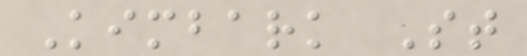Kimbark St
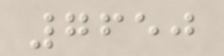7650
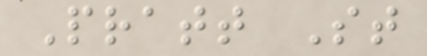Pratt St
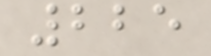225
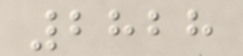2828
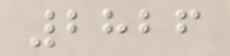2826
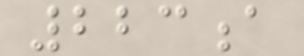223a
